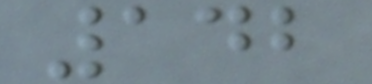142
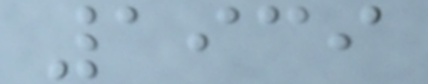1939
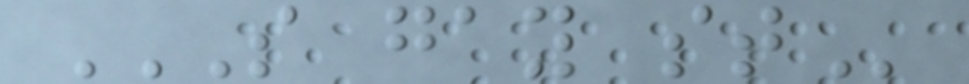S GAY ST
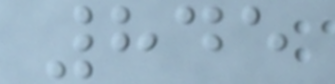845
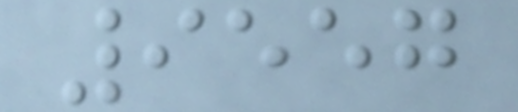9557
